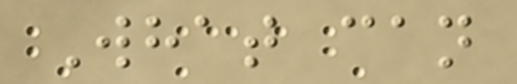What can
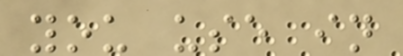you use in
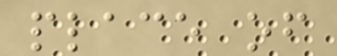place of
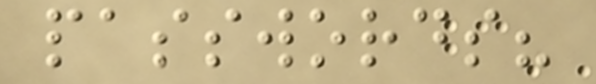passwords?
